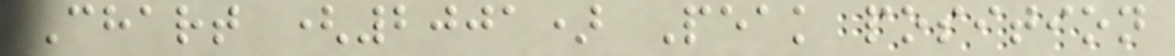Chart (2001) Peak position
